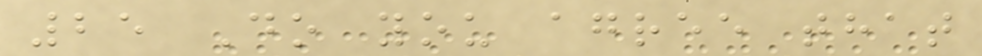25 Do you agree that
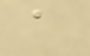a
